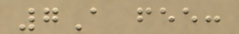7A fee:
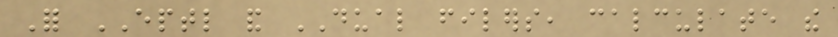For EPTL and DUAL filers, calculate the
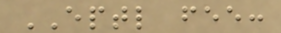EPTL fee:
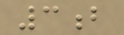3b
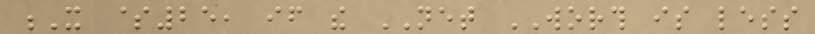X $25, if the NET WORTH is less
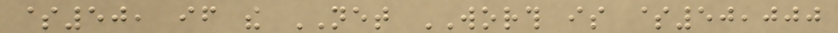$50, if the NET WORTH is $50,000
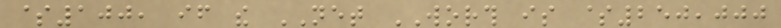$100, if the NET WORTH is $250,000
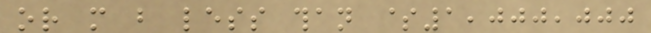or more but less than $1,000,000
